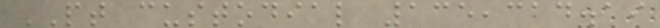PT custodial 135,314.19
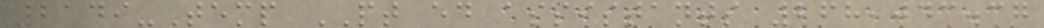2149-Temp PT ed assistants 268,043.37
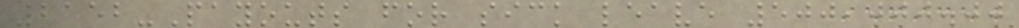2152-Payouts for sick leave 500,000.00
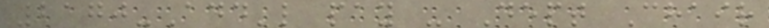2170-Add'l pay - Dept Chair
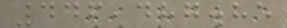446,487.85
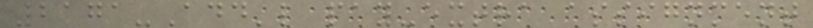2171-Add'l pay-extra assignment
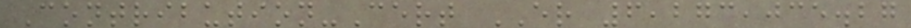Contribution-Cert ER 6,273,035.27
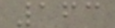163
